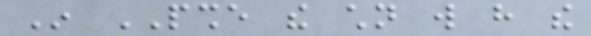In PSHE the children will have the
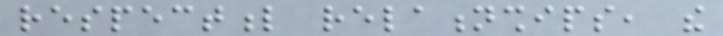respectful relationships, the
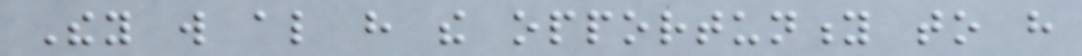They will also have the opportunity to have
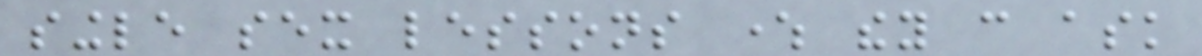single sex lessons where they can ask
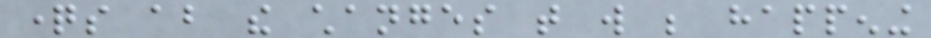questions about the changes that will be happening
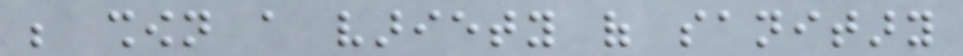be shown a variety of sanitary
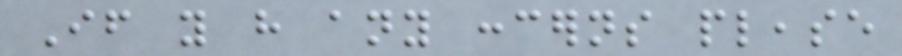If you have any concerns please
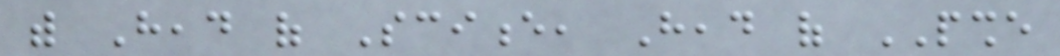with Head of Science, Head of PSHE
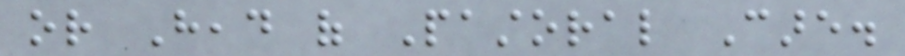or Head of Pastoral Care.
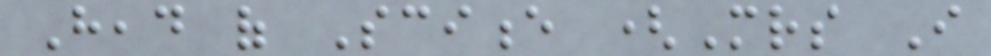Head of Science (Mrs I
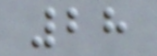28
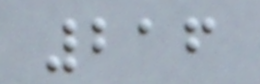216
